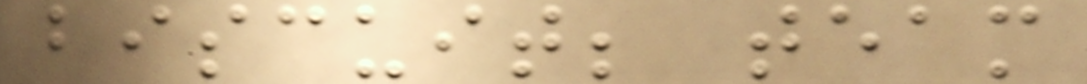biscuit; team
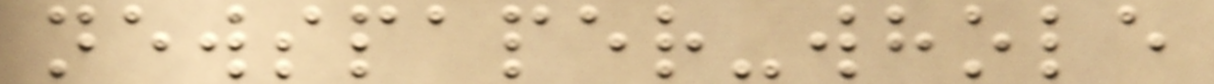newspaper-whole
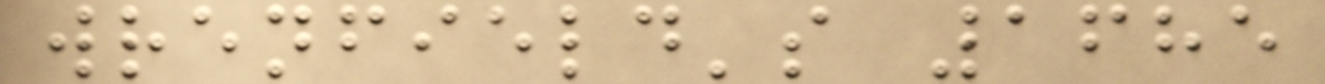wrenfield's 1685
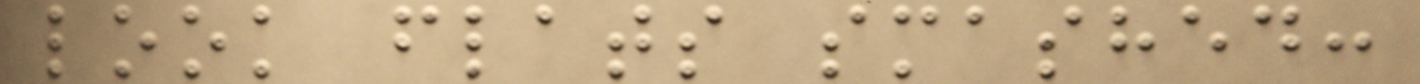look flats smashed:
